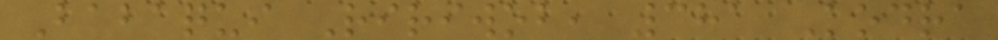Babaqui Ririwob, 381 Kodra
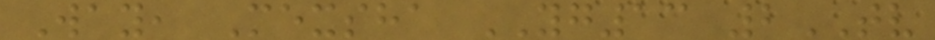Way, Mexsha YG13 2TV
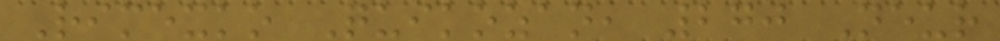Rimexko Quikozan, 270 Neur
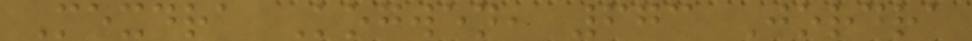Mexdra Kogwen, 673 Jordra
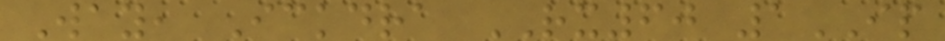Way, Ickdra RX60 1IP
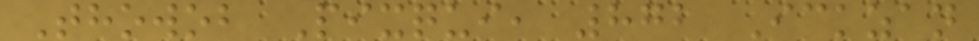Thowob Pixqui, 872 Ickzan
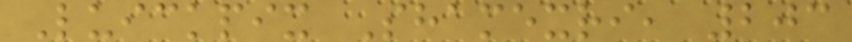Luickpix Shamexri, 203
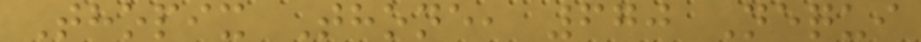Thopix Thone, 670 Nequi
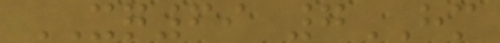XQ69 7HM
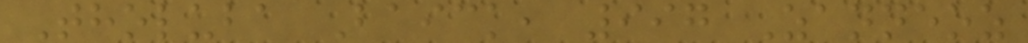Tholuba Baick, 997 Zanneoz
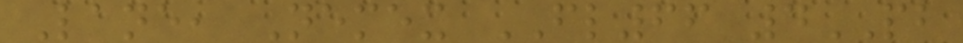Lane, Nemex FL66 4PB
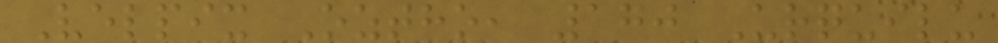Velpix Oztho, 170 Urquilu
